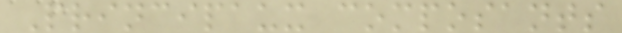Principaux composants
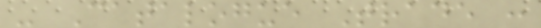- Catalogue Trade :
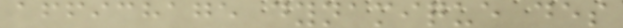affichage dynamique des
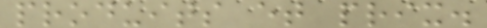produits et prix.
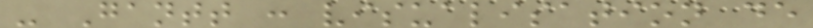- Gantt : visualisation de
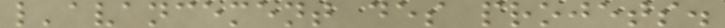l'avancement des projets.
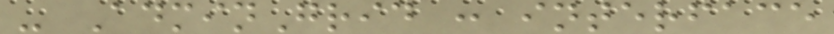- AdminGrid : interface
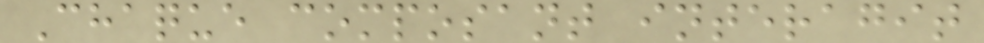Chaque composant interagit
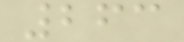263
